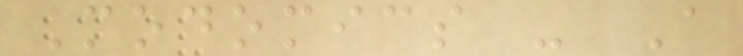Modomics - A
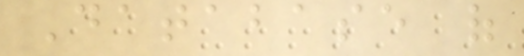Database of
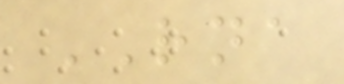RNA
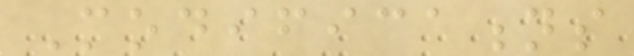Modifications
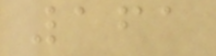161
